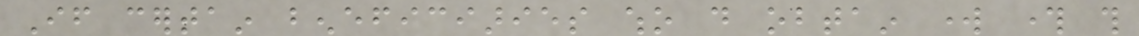If certain beneficiaries who do obtain work through this
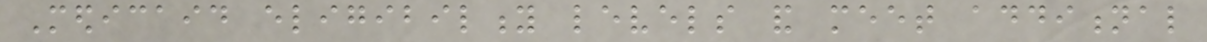Medicaid eligibility levels and meet additional
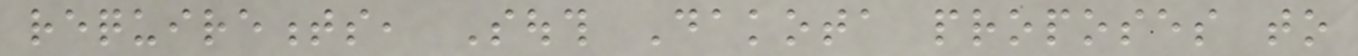requirements, South Dakota proposes to
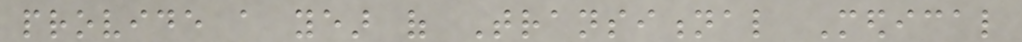provide a year of Transitional Medical
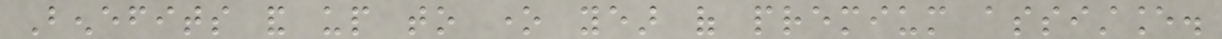Benefits and up to one year of premium assistance.
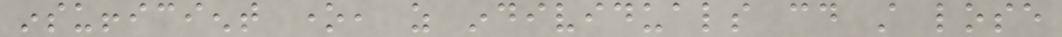insufficient one, as individuals could still lose
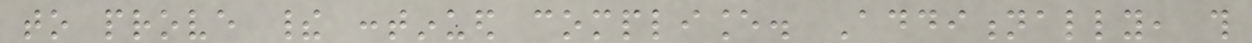to prove their continued compliance. Additionally, this
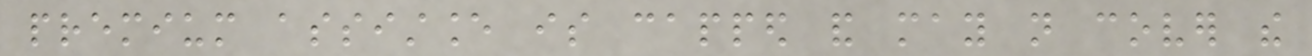premium assistance is capped and may not cover the
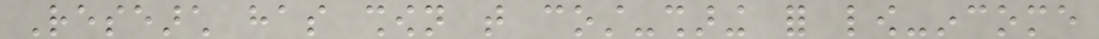Research has shown that cost-sharing for low-income
